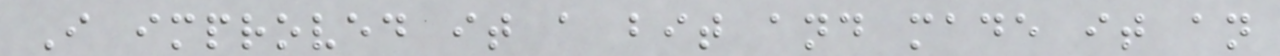I improved it a bit and made it an
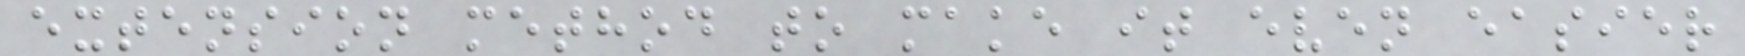extension method to make it even easier
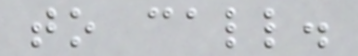to call.
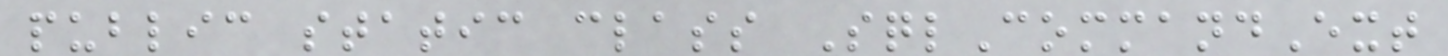public static class SqlCommandExt
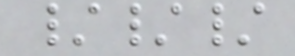///
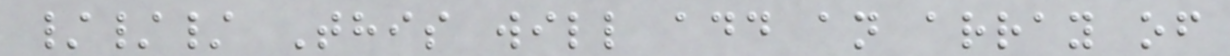/// This will add an array of
